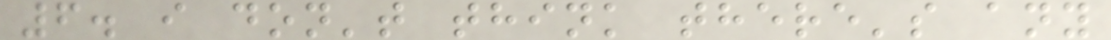6. i don't think there's any
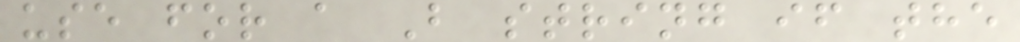use for a B string if the
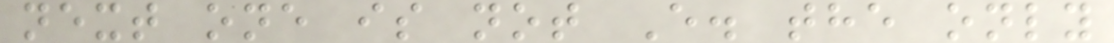next one is not E. the only
